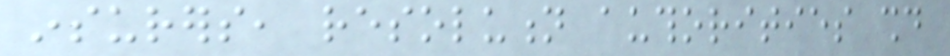insurers, resolution authorities should
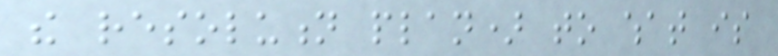the resolution plan) to what is
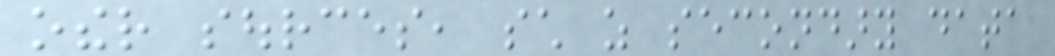other sources, such as secondary data
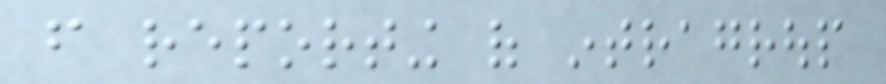from reporting of intragroup
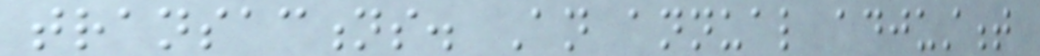transactions. An annual adjustment
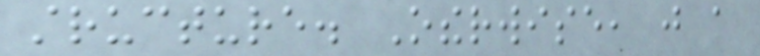structure. Otherwise, just a
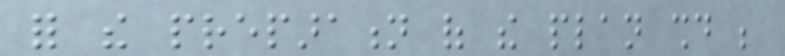for the preparation of the plan should be
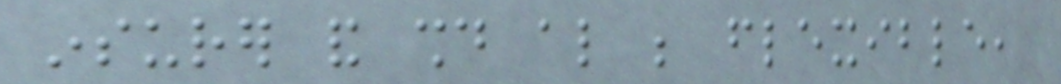insurer and should also be flexible,
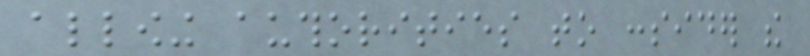allowing authorities to consider the
